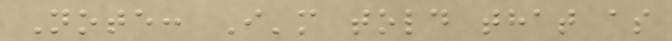Note: I'm told that as
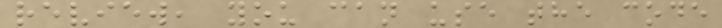review, you can use the code
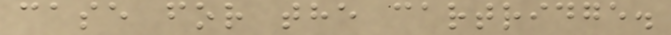case for the cartridge.
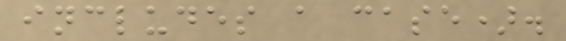includes a case).
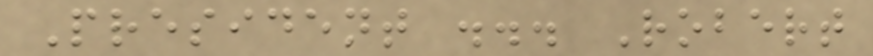President ... Robert
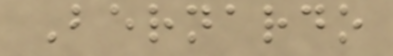Bernardo
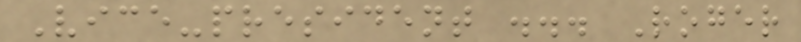Vice-president ... Roger
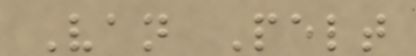Van Pelt
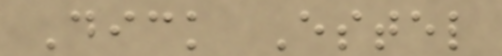Dick Estel
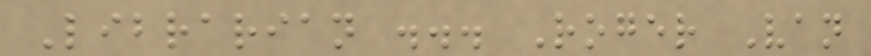Librarian ... Roger Van
